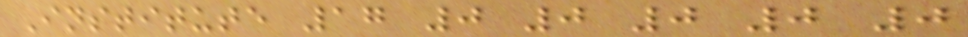Institute 17 0 0 0 0 0
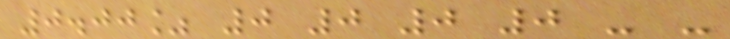0.00% 0 0 0 0 - -
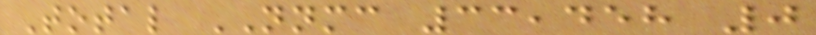Total NNMC 33,458 0
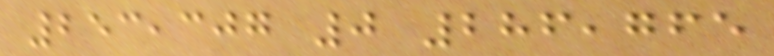253,307 0 286,765
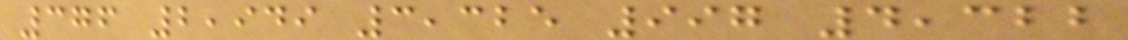376 2,949 3,325 997 4,322
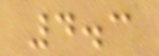4.3
